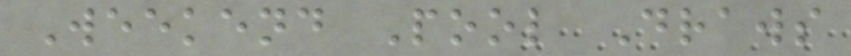Weekend Pool Draws
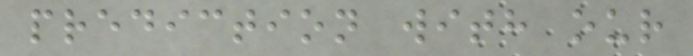prediction with our
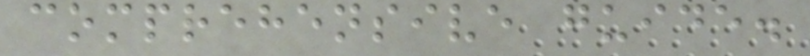comprehensive guide.
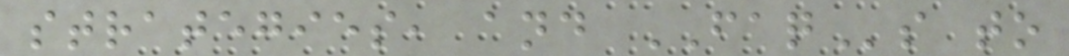strategies, and FAQs to
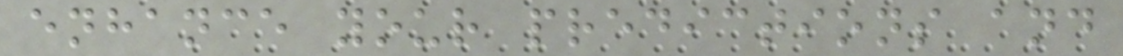enhance your predictions and
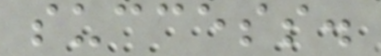success.
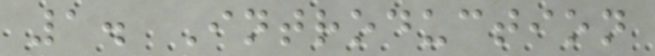1. Introduction
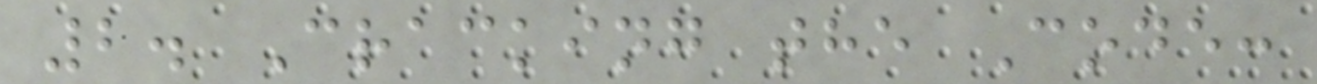2. Cracking the Code:
